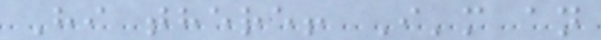Hi there! I'm an
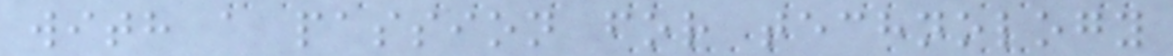with a passion for technology
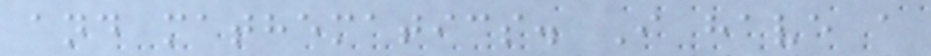and mathematics. I have a
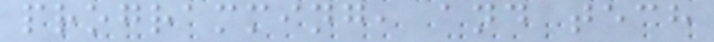programming, and tech
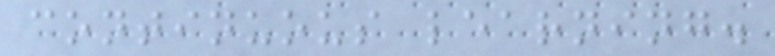continuous learning.
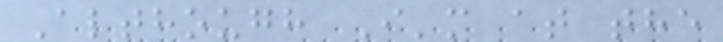Although I'm at the
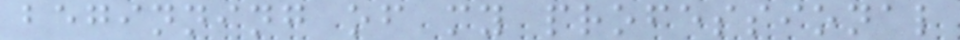beginning of my professional
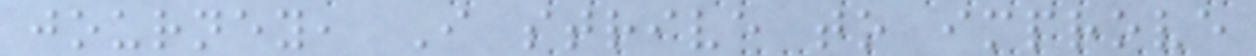journey, I strive to improve
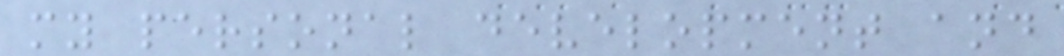my personal development and
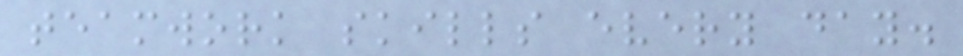teamwork skills every day.
